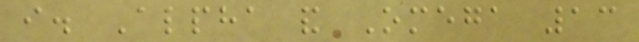i. Alpha and Omega 13
